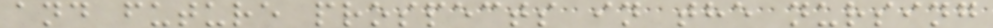and future prospects in the nursing
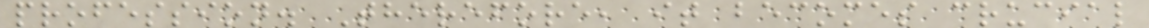profession. Therefore, it becomes crucial
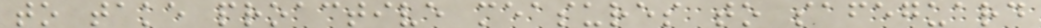to take proactive measures to safeguard
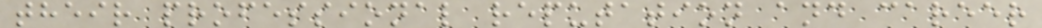their professional reputation and career
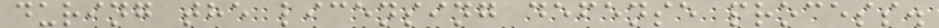during the licensing defense process.
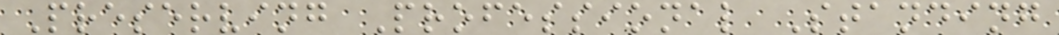Preserving Professional Standing
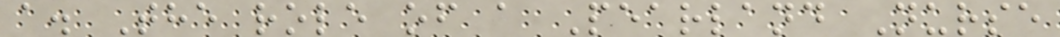a. The role of a Pearland Nurse
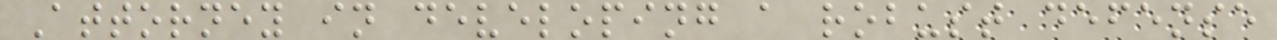Attorney in developing a robust defense
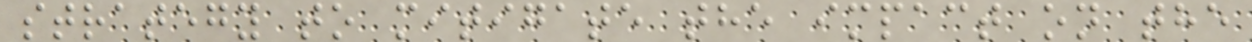strategy to mitigate the impact on the
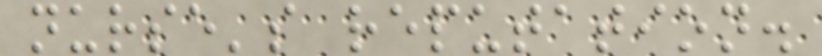nurse's reputation.
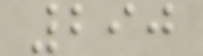290
